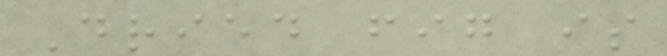Dried fig is
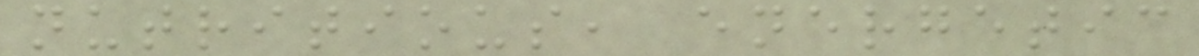nutritious, energetic
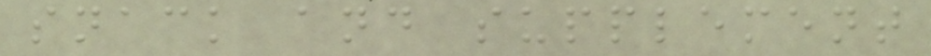snack and supplement
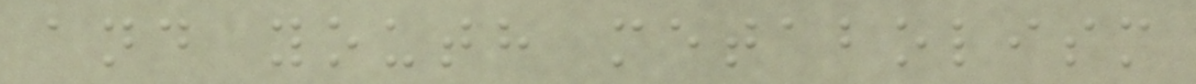and youth metabolism
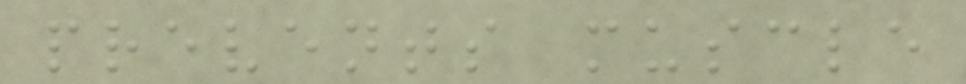prevents muscle
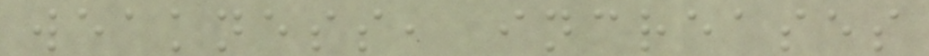weakness, increases
